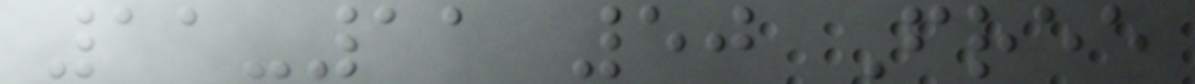11-11 50 Free
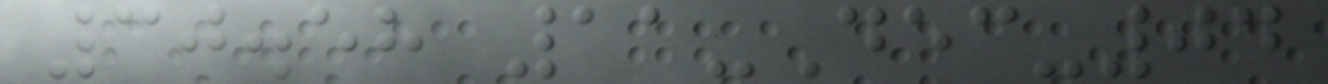30.58 11-Dec-04
